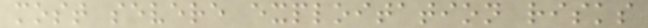most severe exploitation risks
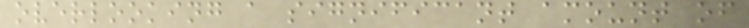overlooking a significant amount of
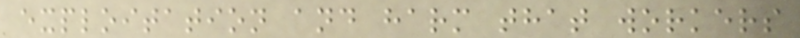exploitation and harm that workers
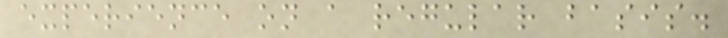experience on a regular basis.
